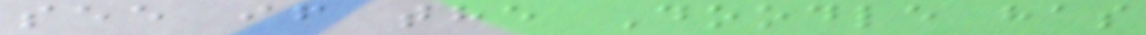see if the Doodle has
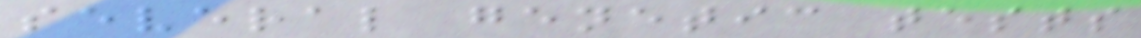several genetic tests
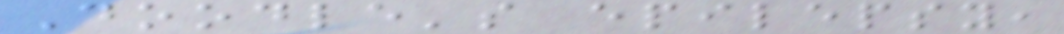Doodle's epilepsy,
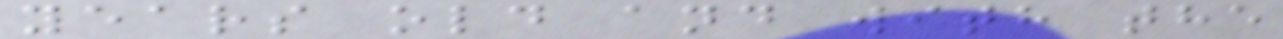years old and with the
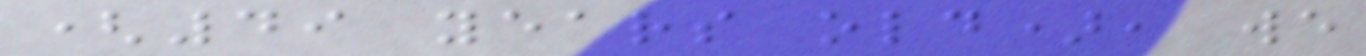(49 years old), we
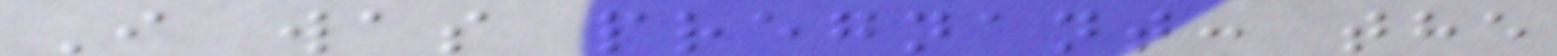I was pregnant: the
